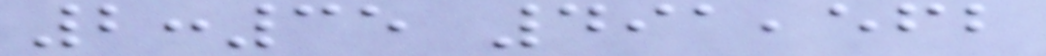2:35 491,562
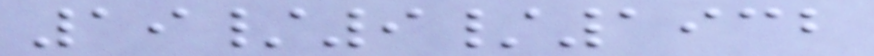19/9/1932
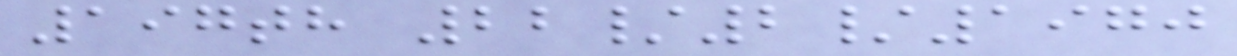197th 22/2/1970
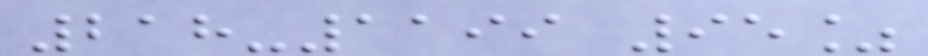218-1199 95%
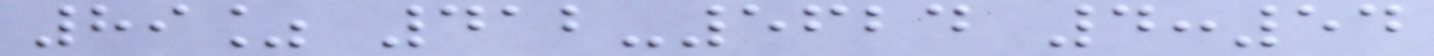89% 412-5624 4:54
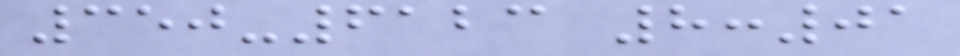350-6123 8:01
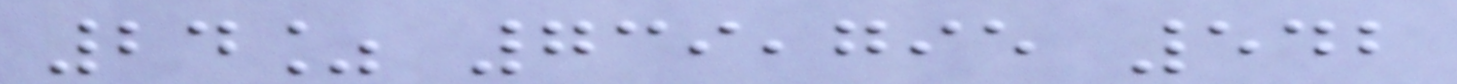24% 739,795 542
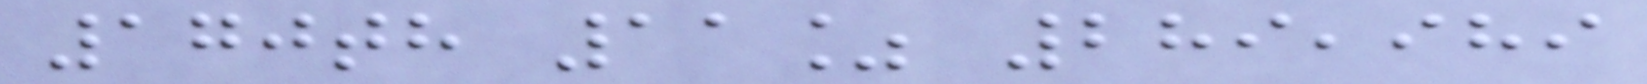170th 11% 289,989
